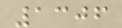1306
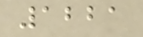1221
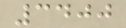3400
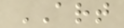ART
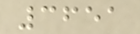3651
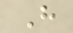H
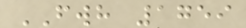FWH 1759
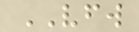VFW
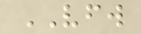VFW
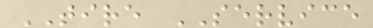TIRE SERVICE
